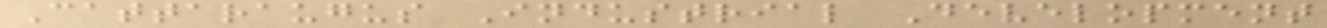Cattaraugus Industrial Development
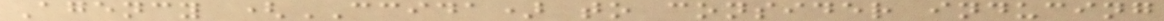Agency (CCIDA) to consider inducing
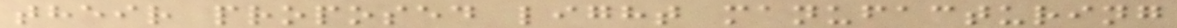their proposed light manufacturing
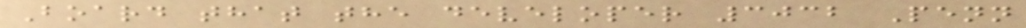Board that the developer 3032 Penn
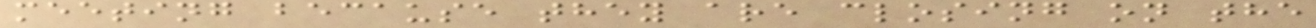meeting because they are closing on the
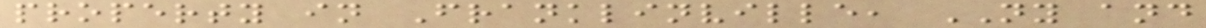property in Franklinville, NY and
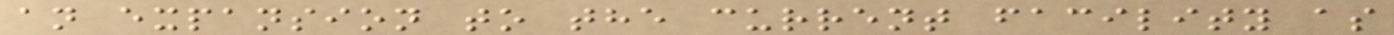an expansion to the current facility as
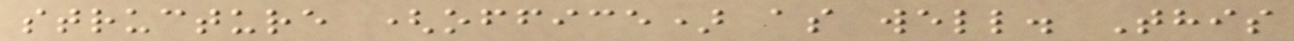structure (office) as well. This
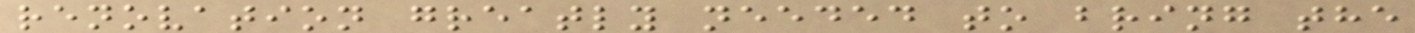renovation greatly needed to bring the
